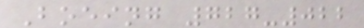Boeing 727-022
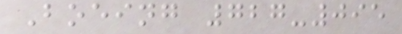Boeing 727-095
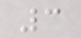3
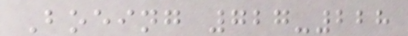Boeing 727-228
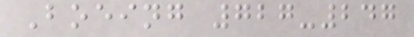Boeing 727-247
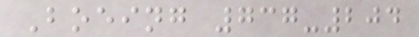Boeing 737-204
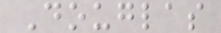Douglas
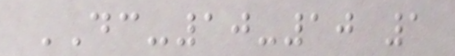DC-10-10 1
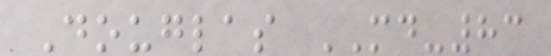Douglas MD-83
